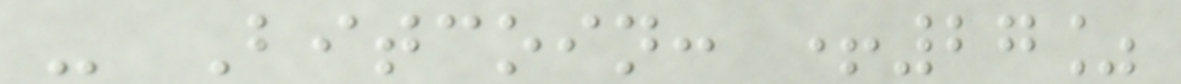- Bitcoin: +27%
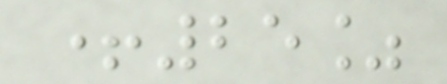+25%
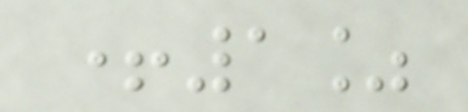+1%
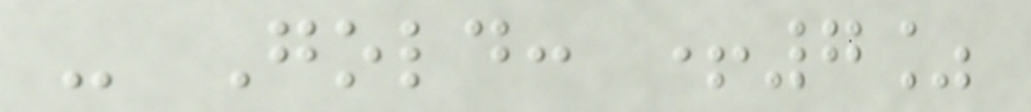- Gold: +7%
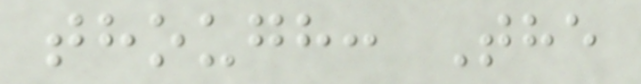though: The
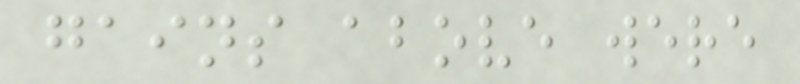gains above were
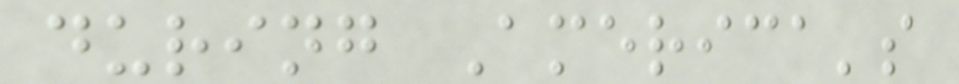during America's
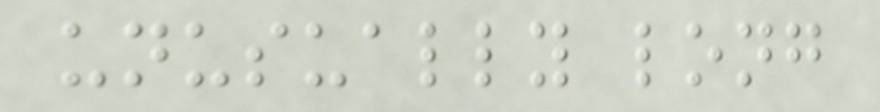unusually long
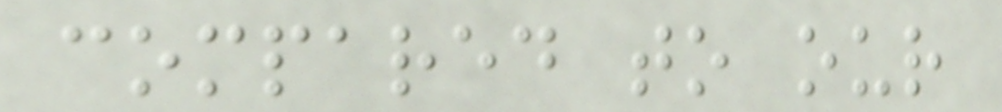compared to our
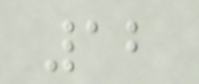12
